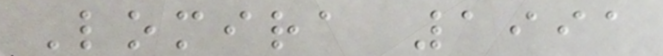Lomira 1991
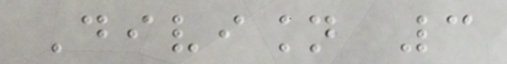Division 3
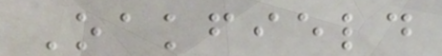Oakfield
